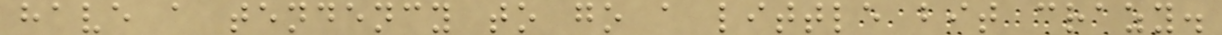have a tendency to go a little bit crazy.
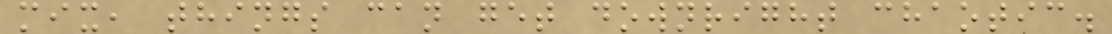mix, things can get downright chaotic.
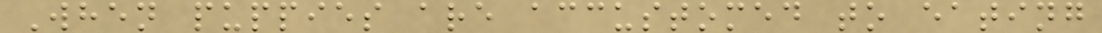When puppies are accustomed to eating
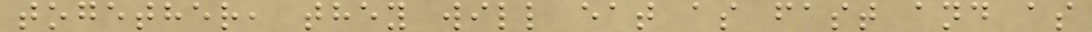together, they will eat as fast and as
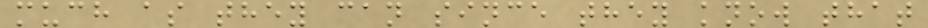much as they can since they know that
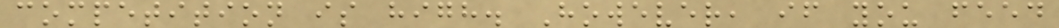competition is high. However, if you feed
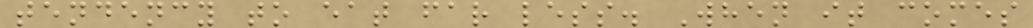tendency to eat far less. When it comes
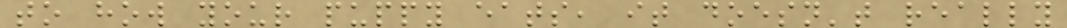to how your puppy eats, it doesn't really
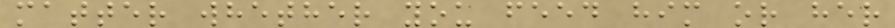matter whether you feed him or her
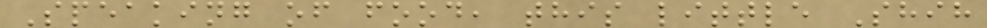Speaking of food, this little Shih
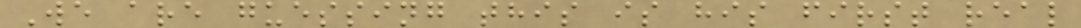We are guessing this is his first real
